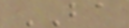BA
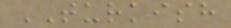TURKISH
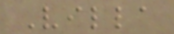Villa
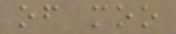of moo
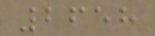2658
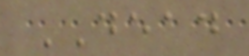DEAD
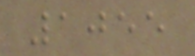1055
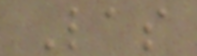Las
